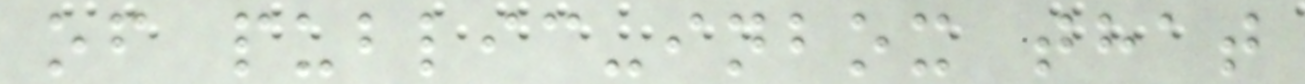of public-inbox that
